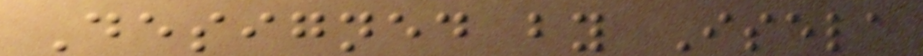Designed by Isela
